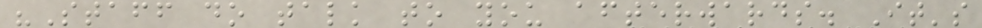"Staff do talk to you afterwards. It's
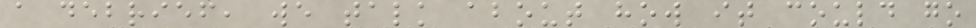a debrief, we talk about how it could go
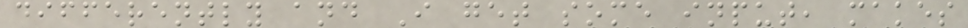differently and I get some input, makes
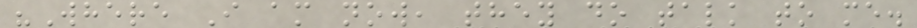"Where I am now, they do talk to me.
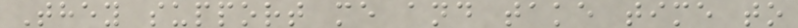They support me and take time to
